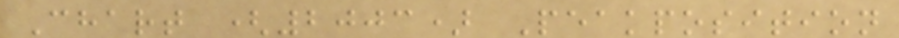Chart (2003) Peakposition
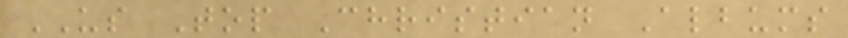US Top Christian Albums
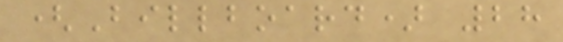(Billboard) 28
